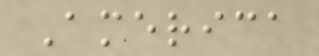America
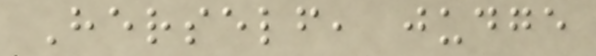Herself, judge
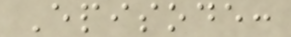Episode:
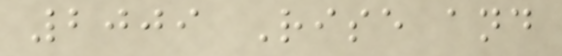2009 Rise and
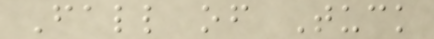Fall of Tuck
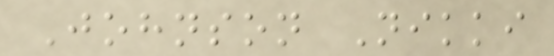Johnson Nikki
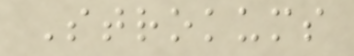Strokums
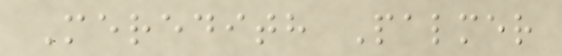Meredith Palmer
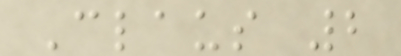Claus 2
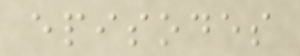episodes
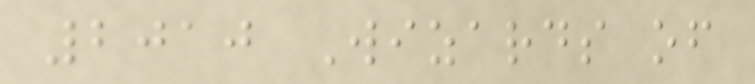2010 Wizards of
